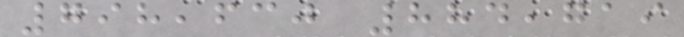798,630 884,719
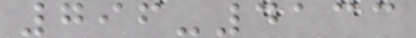796-4133
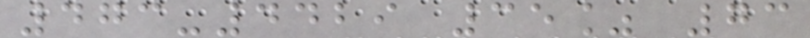473-4429 35% 73
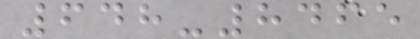648-8465
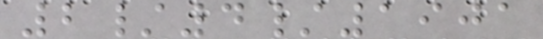2/4/1901
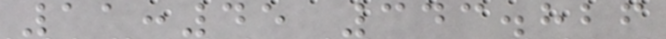11:45 343.826
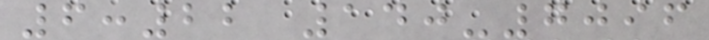6:22 140-7096
